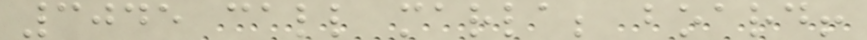3045 call marla; board!
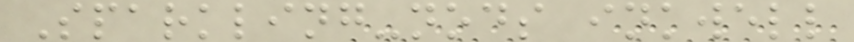Sparkling-nods inkwell
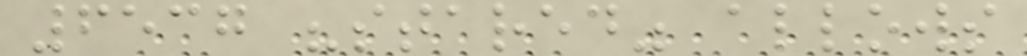6537 "stared" allows
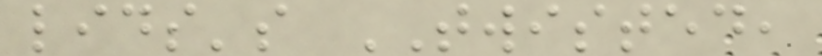lids's TWISTED,
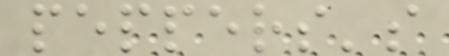peppers's
